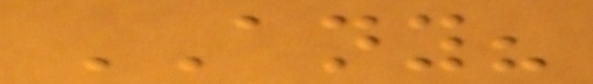ANY?
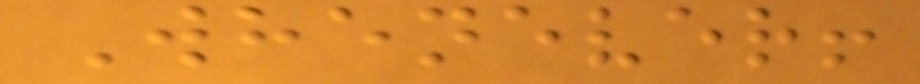Whenever!
